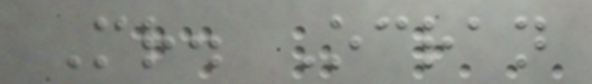Mr. Ocran
